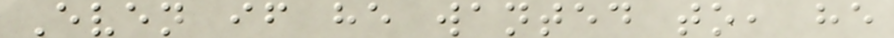Even if he wanted to, he
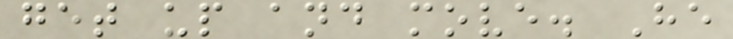get up and move. He
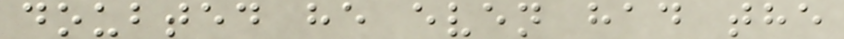doubted he even had the
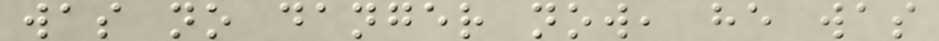was no danger now, he was
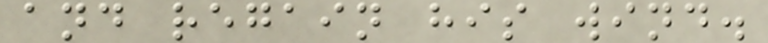and regain his wind.
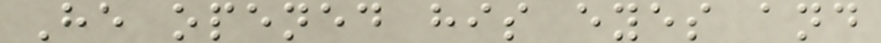He opened his eyes and
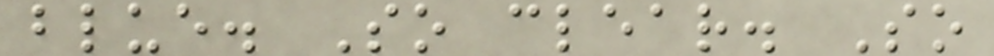blue. So clear. So
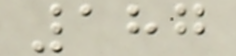187
